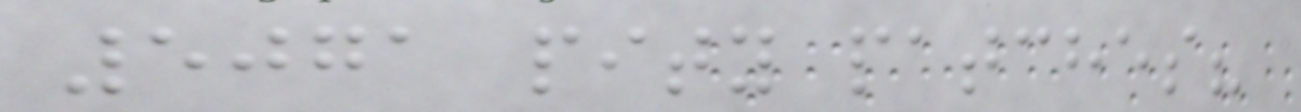5071 pity patches?
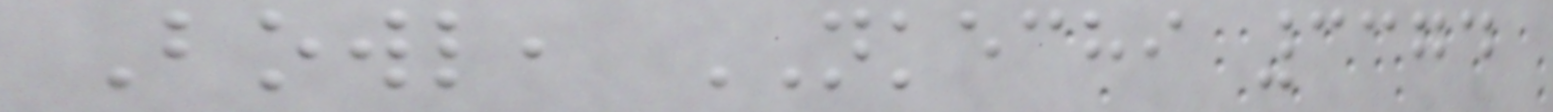Bowl, NKECHI 3374
